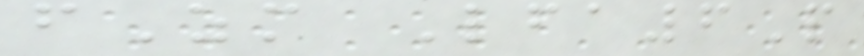fZm Lfa6P
